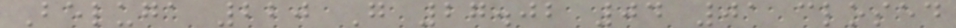Beluga 220 G 27.02 04 01 closed
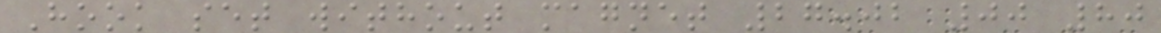Hook set without magnet 27.02 00 80
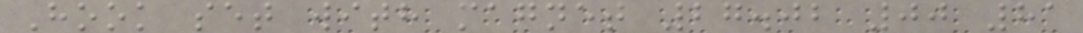Hook set with magnet 27.02 00 81
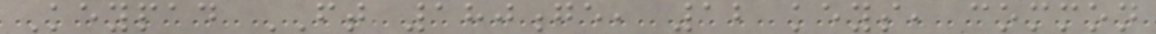Keypad FT 180ge, 12 keys, common
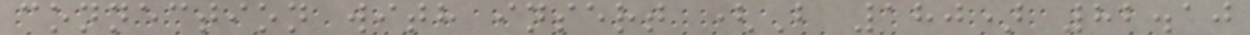connection with insert (B 180) 82.10
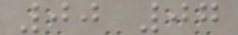00 07
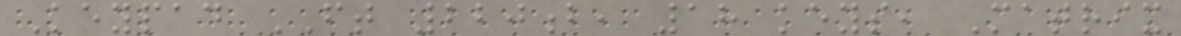Keypad FT 220b, 18 keys, Matrix
